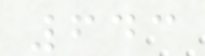643
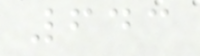643
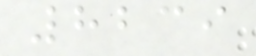8239
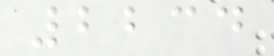2234
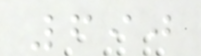690
